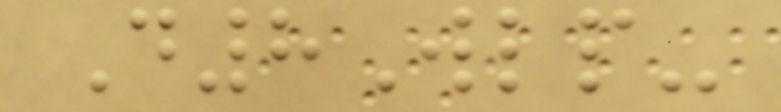D8Wlp-
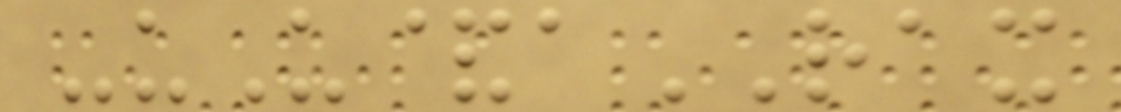-uU&aRAX
